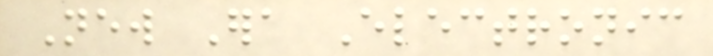New Era Electronic
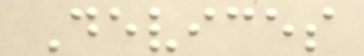Devices
